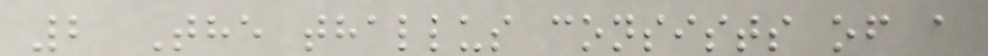2 The thallus consists of a
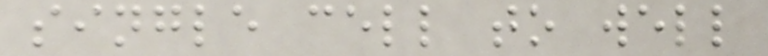single cell to well
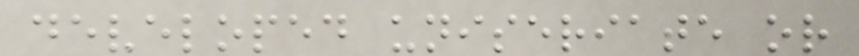developed uniseriate or
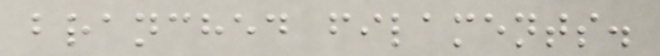branched filaments.
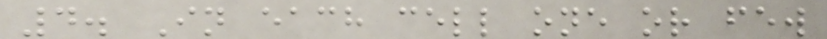4. In each cell one or few
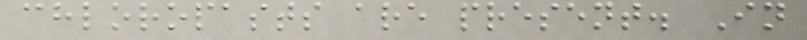chloropasts are present. In
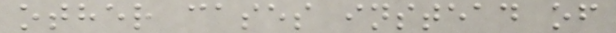other cases instead of
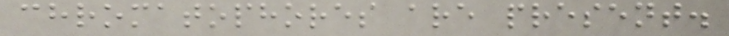chromatophores are present.
